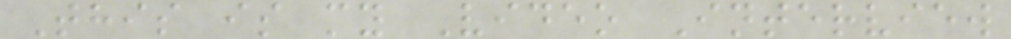This is my Video Interview
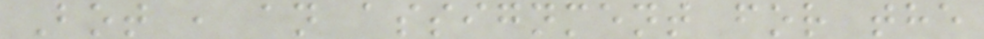Bot , an assignment for the
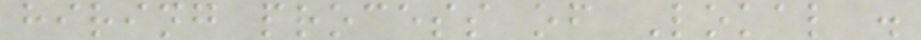hiring process of Lokal .
